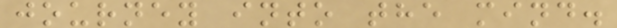journey into the mind.
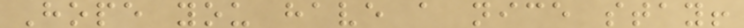Hope you have a nice stay!
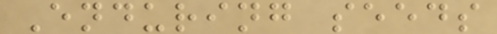Enduring seeds
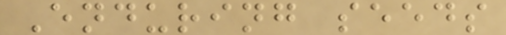Enduring seeds
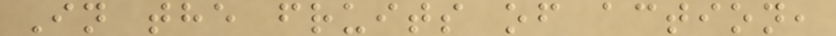In the fruits of action,
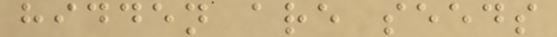hidden are seeds
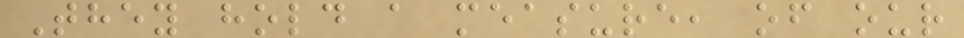They hold a measure, of our
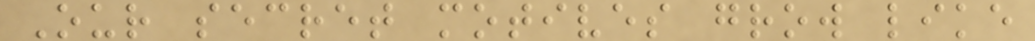Our secret motives grow like
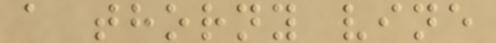a thorny vine
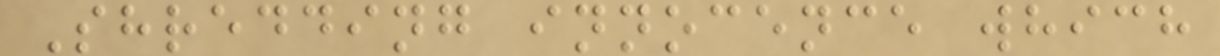Shredding innocence which
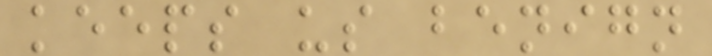keeps us benign
